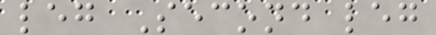leg Second leg
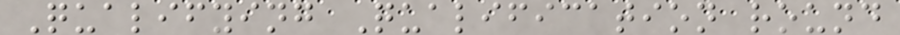Qualifying Qualification round
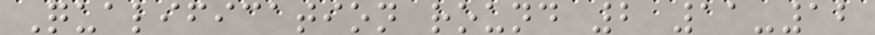Qualification round 2 11-12
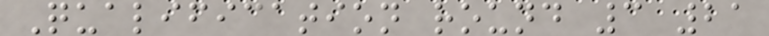Qualification round 3 21
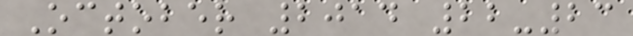October 2014 22-23
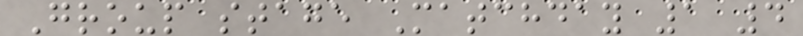Group stage Matchday 1 4
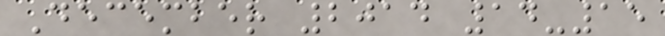December 2014 14-15
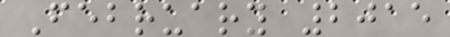February 2015
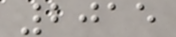2015
